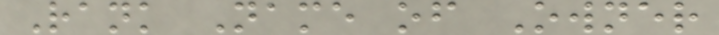Rank Name of Owner
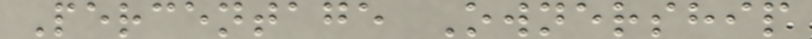Percentage Ownership
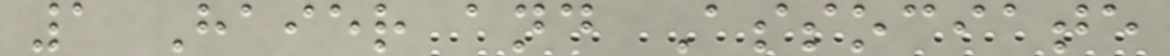1 Haier and Associate
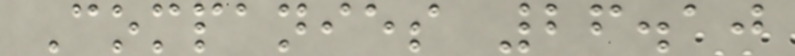Companies 26.10
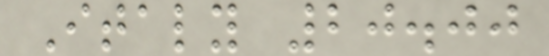Italy 20.00
